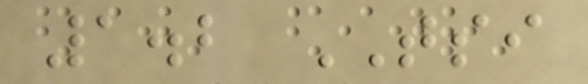1.2 TSI
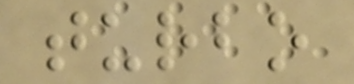turbo
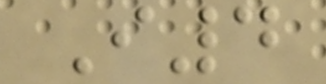I4
